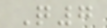Q7
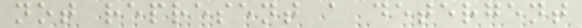not represent a detergent
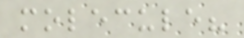molecule?
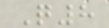Q8
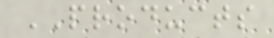PRODUCTS
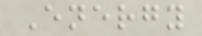Energy
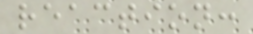reaction:
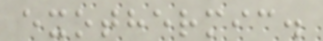exothermic.
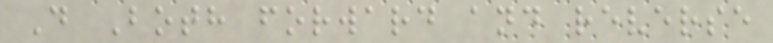D Both forward and reverse
